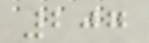207
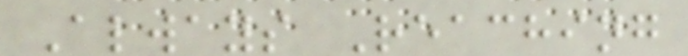Always Reaching
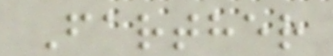Farther
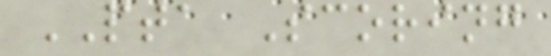PTA Scoring
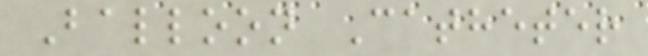Balloon Catheter
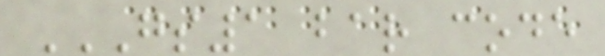GS1 BAR CODE
